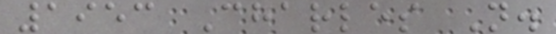1953 Charles N.
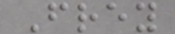Frey
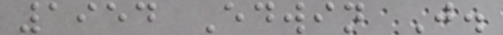1954 Edwin J.
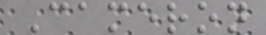Cameron
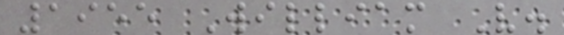1955 William V.
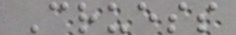Cruess
